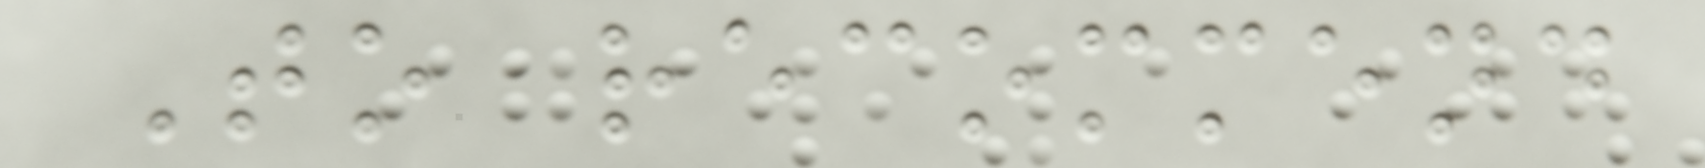To recommend
